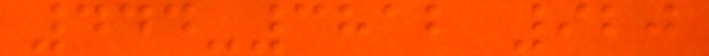444-3812 920
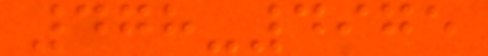478-4975
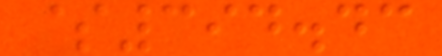$394.43
